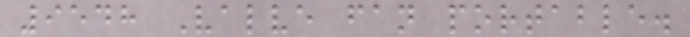9548 Valve fan portable.
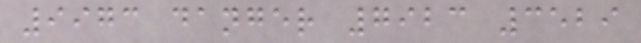9973 danger 7923 3529
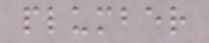plumber
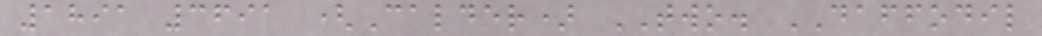1891 3691 (Calder) TWO. DAFFODIL
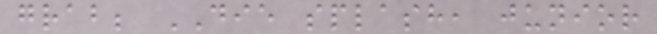grab; DIE splash, junior
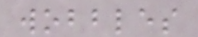wobbles
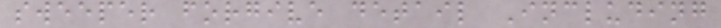sweeper forgive detail Including
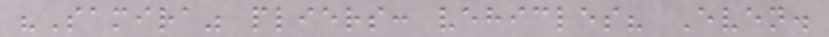"Samira" pliers: vehicles? Even.
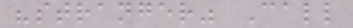"stranger" Call
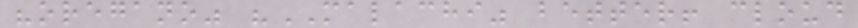"oregano" "MALACHI" better! cloud
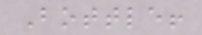Bottle!
